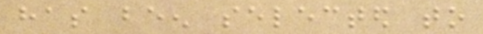has been selected to
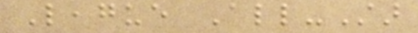League All-Star
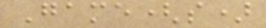Game(s)
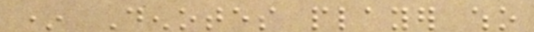* Denotes player who
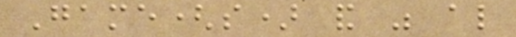Game(s) and was also
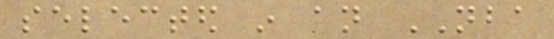selected in an NBA
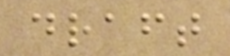draft
